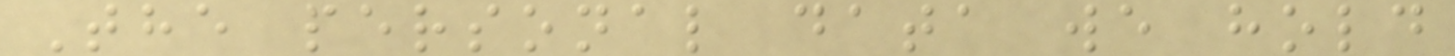The personal data we hold
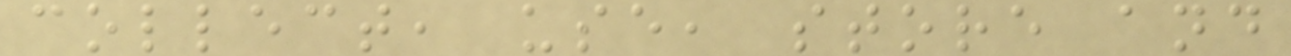collect, use, store and
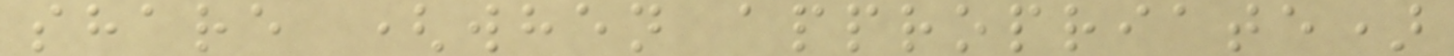share (when appropriate)
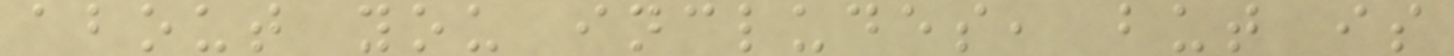about you includes, but is
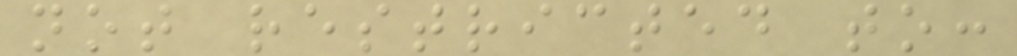not restricted to:
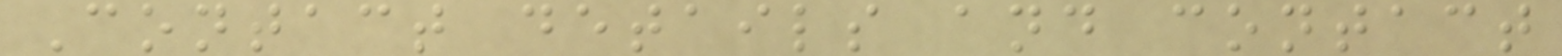Contact details and contact
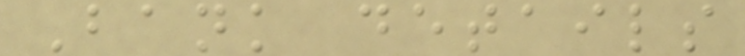Bank details
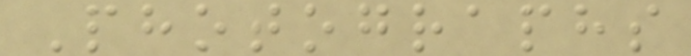Photographs
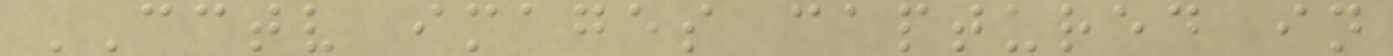CCTV images captured in
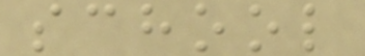school
